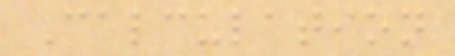Calculation
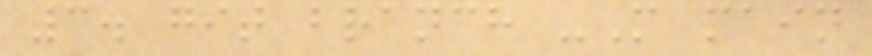3. git branch -M main
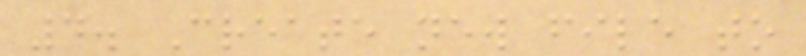4. Create new file to
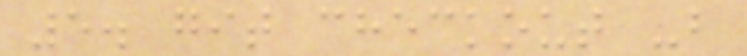5. git checkout -b
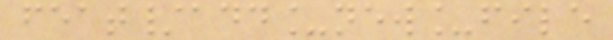feat/add_new_file
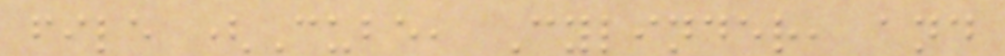file (Cube, Cylinder, and
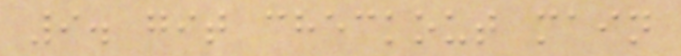9. git checkout main
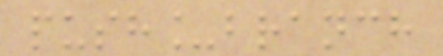push_branch
